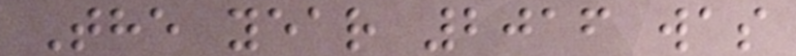The year 2016 was
